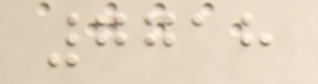7718
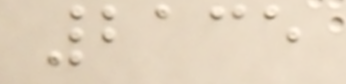2135
